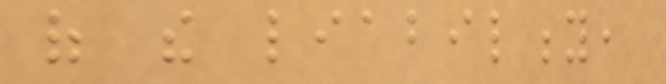of the liability,
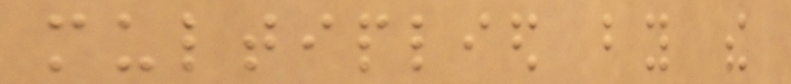multiplied by the
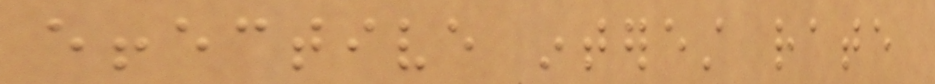effective interest rate
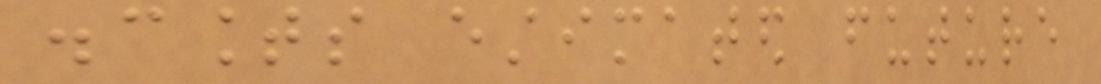discounts estimated future
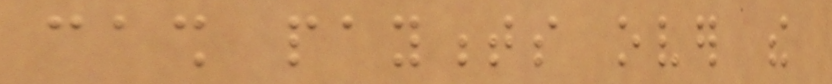cash payments over the
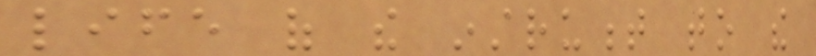life of the instrument to the
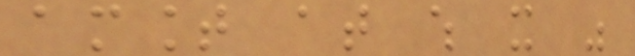amount at which it was
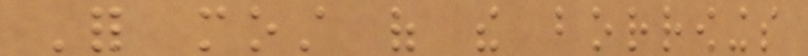For most of the borrowings
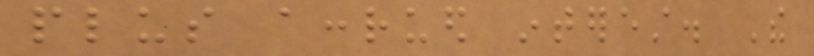plus accrued interest. The
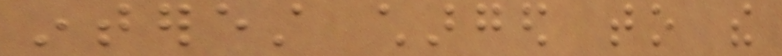interest charged to the
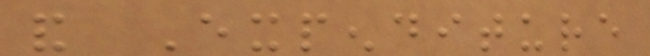and Expenditure
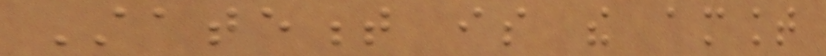Statement is the amount
